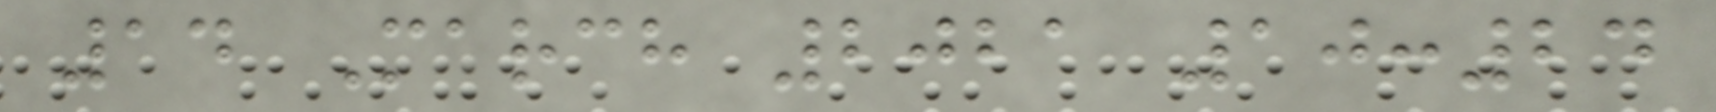14 March 2021 10:24
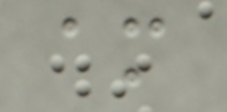am
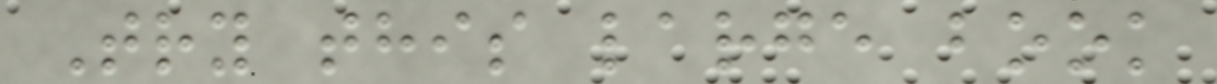Try this large book
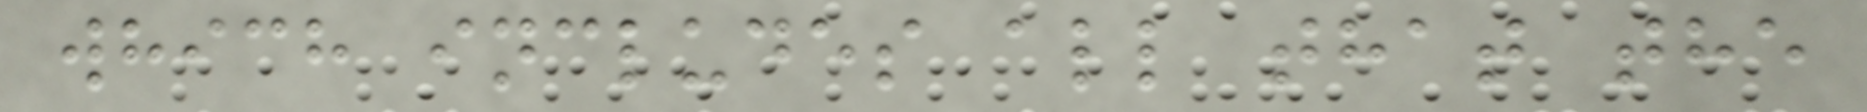which includes all that the
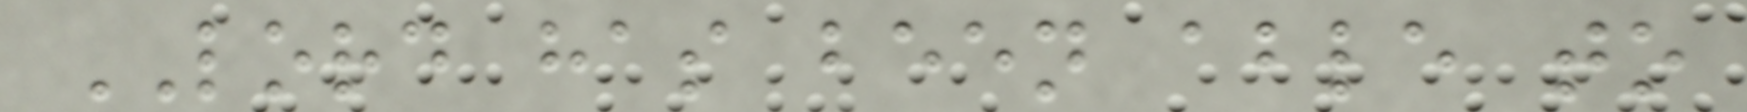LORD has been able to
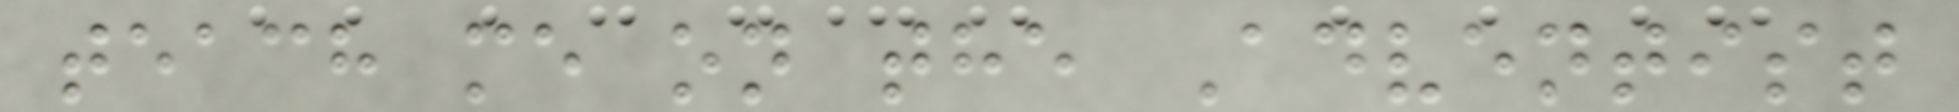teach me on the Adventist
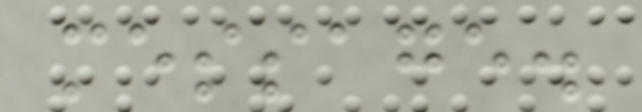message.
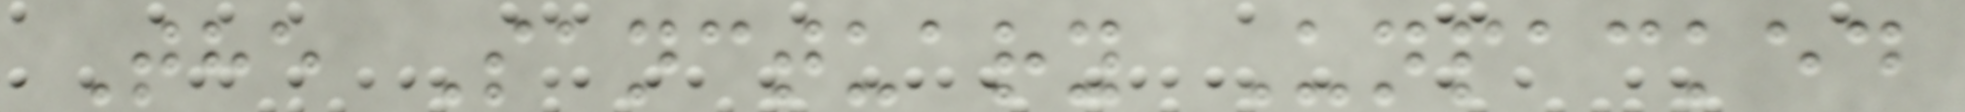The Sanctuary Unpacked
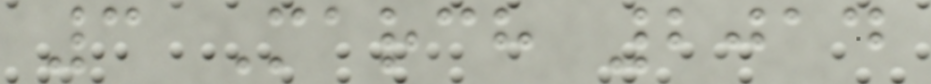3 March 2014
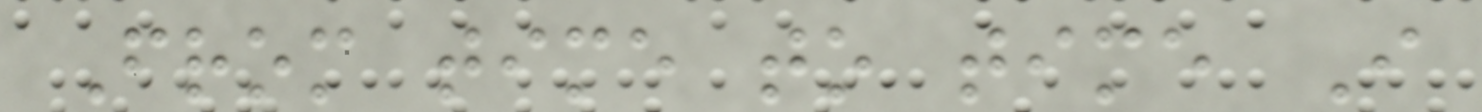From time to time I
